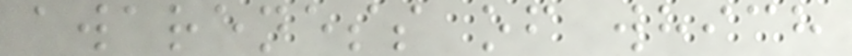awareness of which
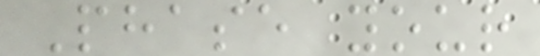Phase your
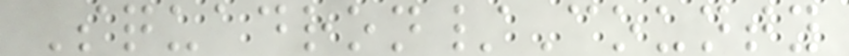Squadron/County
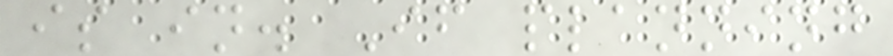is in. If planning
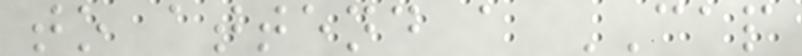to attend a CAP
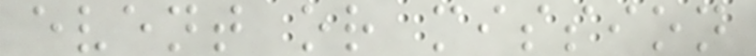event or mission
